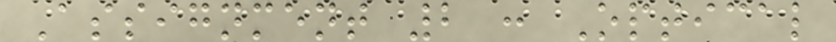Assignment 2 : Optical
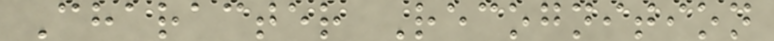Character Recognition
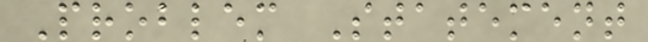Problem Statement
